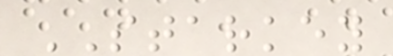STARKEY
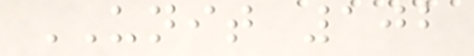UNIT 102
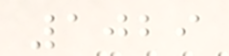1029
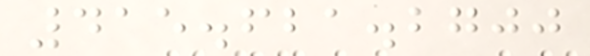415.621.2700
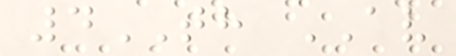4TH AV
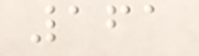161
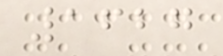1627
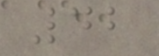42
